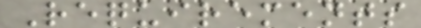Requirements
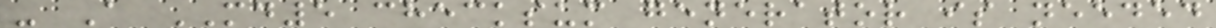- A MD5 checksum generator is needed
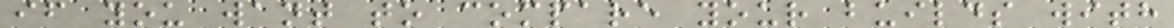if you want to compare your builds with
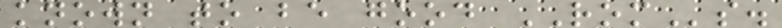known to be good ROMs.
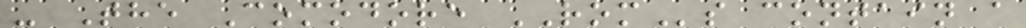- The Comodore ROMs contain a
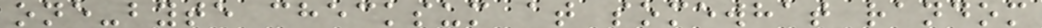one-byte checksum at somewhat random
